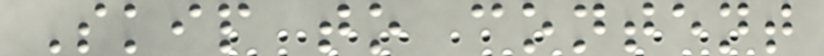Skip to content
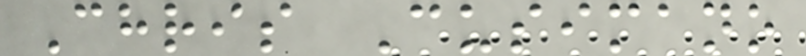Chris Cusimano
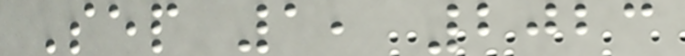Sep 1, 2023
